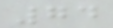74
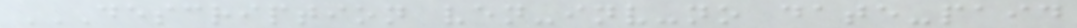DESCRIPTION VEN-INV-NO DATE-PAID
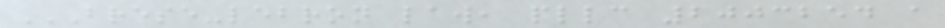BRESE-LEBRON LAW, PLLC 2003254 A
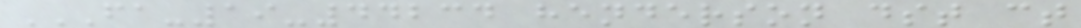FA-19-44234 HENDERSON DST CT
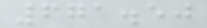671.50
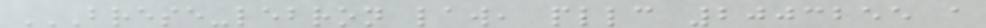BRESE-LEBRON LAW, PLLC 2003255 A
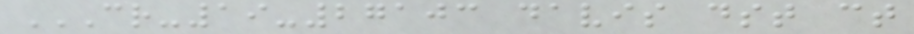CR-19-27103 DAVIS DST CT
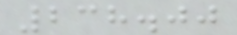238.00
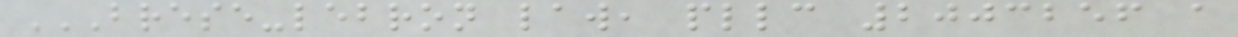BRESE-LEBRON LAW, PLLC 2003256 A
